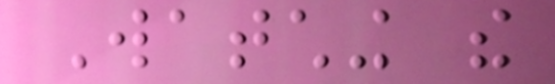Watching the
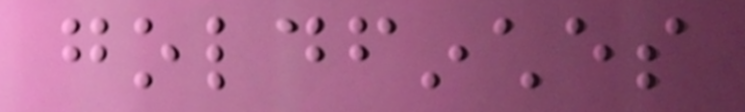goldfinches
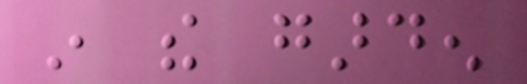in the garden
